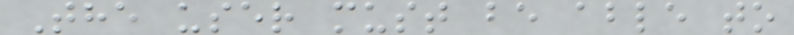The user must be able to
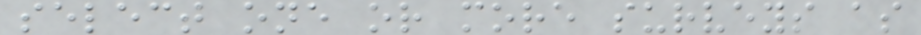select one or more surveys as
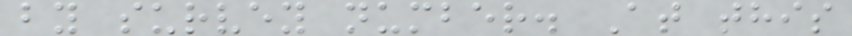by survey number. At this
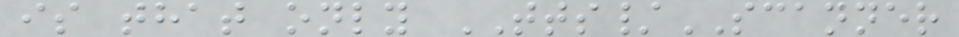is that only TTS/SCANNER
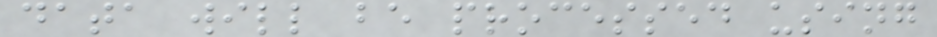data will be processed using
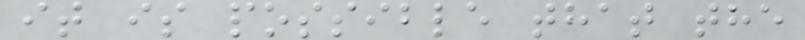it is possible that the
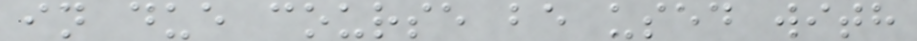in due course be used with
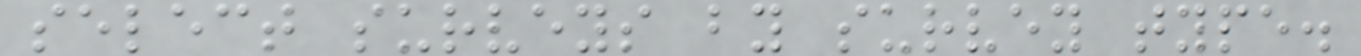select surveys by survey type.
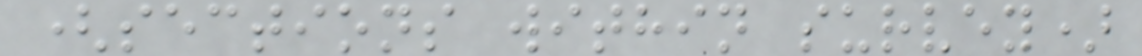(sections within survey)
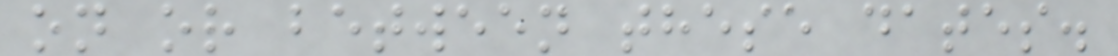on or between these dates.
